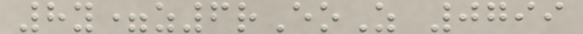8y=z6rEoZ 0799
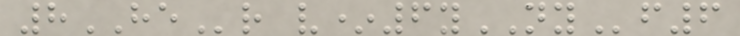8HEr v*6yNYf6
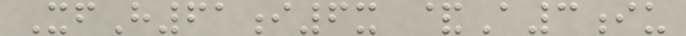XfH61i6x &A3iu
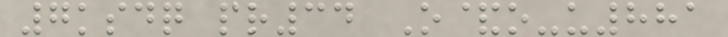7ksdq pr34 O&o-u881
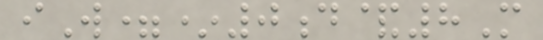iW=*0d&8M
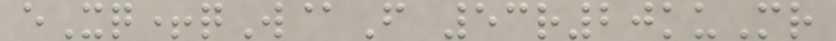eXq+qW@F 53r20kuMr
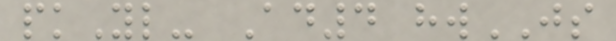pkYl- Ad4 hwJS
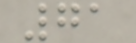71
